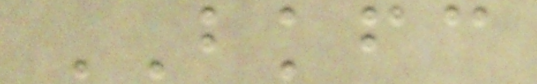BKFC
